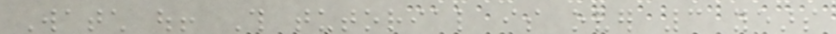Watch out! This tutorial is over 3 years
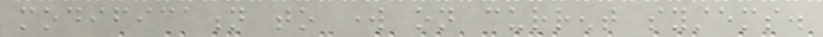modification to work on current systems.
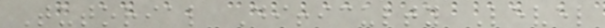Tutorial Difficulty Level
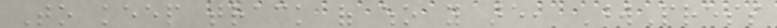To keep track of who you are, WordPress
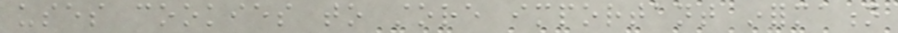uses cookies to store important information
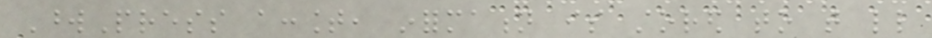WordPress account, information is stored to that little
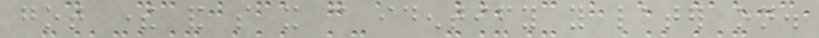got there and so it can identify you later on.
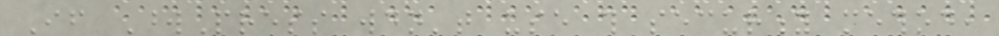If WordPress wouldn't use this security method,
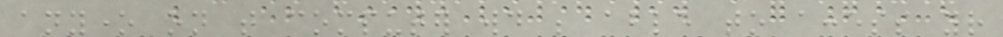anyone on that computer would be able to access your
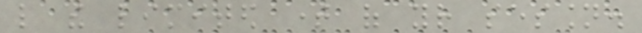like the limited time of your session.
